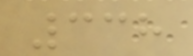338
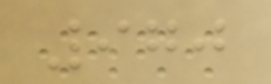970
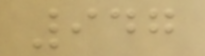947
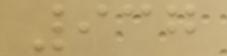937
